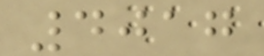4017
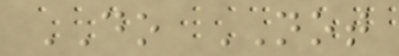DO NOT
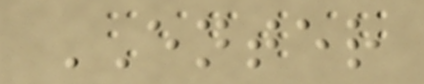ENTER
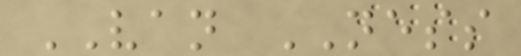VAN NESS
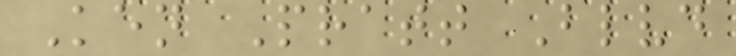Ken Pratt Blvd
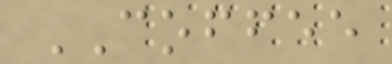COFFEE
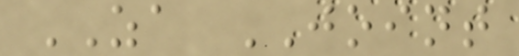ZA JOINT
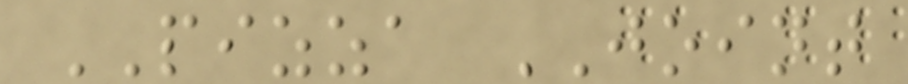PIZZA JOINT
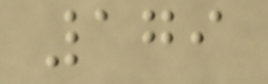179
